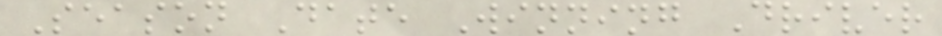Season Date Winning Driver
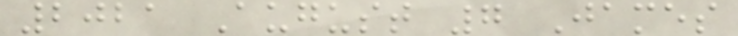2021 August 7 James
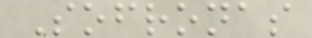Sofronas
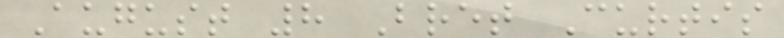August 8 Bret Curtis
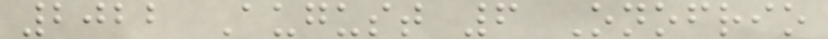2022 August 6 Onofrio
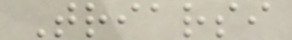Triarsi
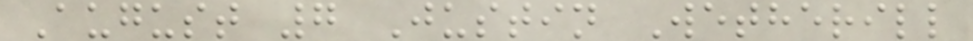August 7 Justin Wetherill
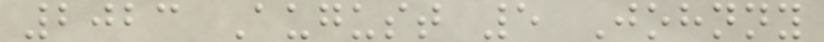2023 August 5 Johnny
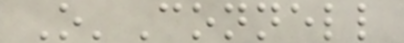O'Connell
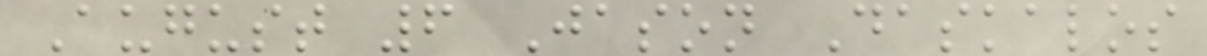August 6 Jason Daskalos
